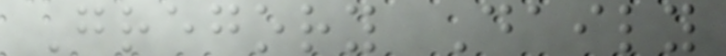Gregory Daily
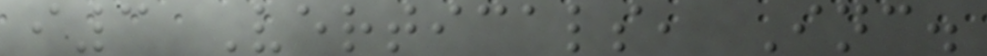i3 Verticals, Inc.
